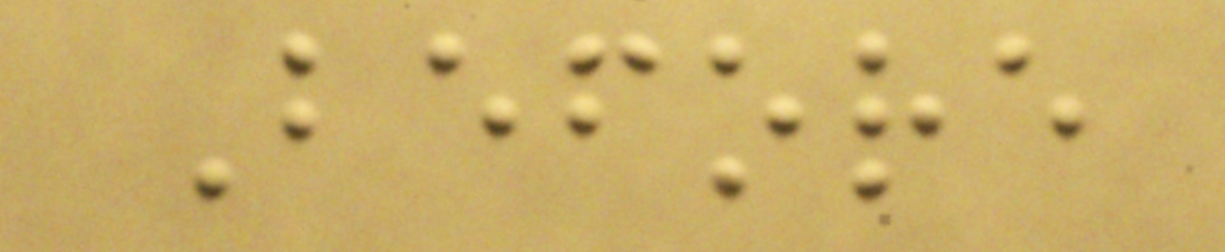Before
